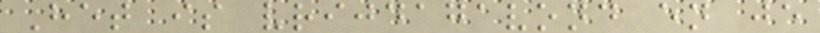Het is vrijdagavond en je
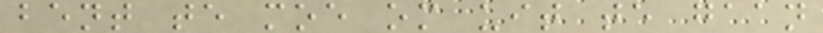bent te moe om uit te gaan
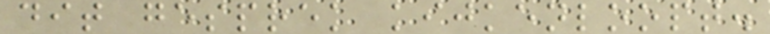dit gesprek kijkenloopt.
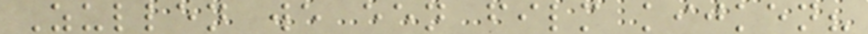Zullen we een film kijken?
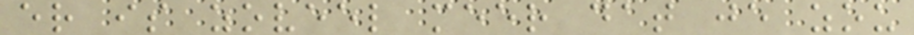er is zoveel meer dat je zou
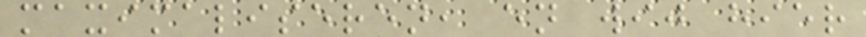maximaliseren, en wij hier
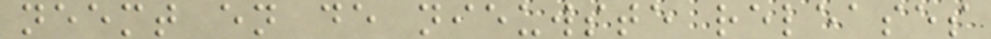neemt en de nieuwste releases
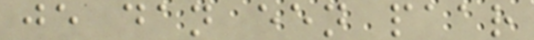je dan een paar
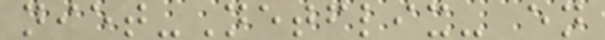niet-Netflix- en
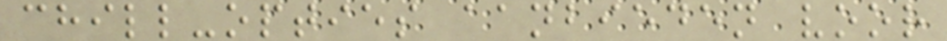chill-opties aanbieden voor
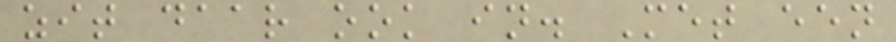zit daar ook in. Met een
